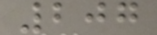207
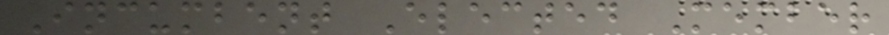Incumbent Elected Member
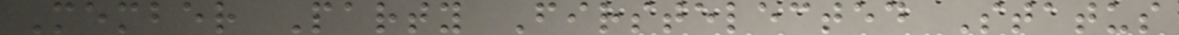Member Party Firstelected Status
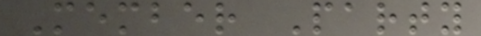Member Party
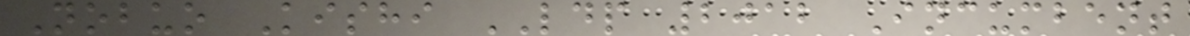Nobuo Kishi LDP 2012 Incumbent
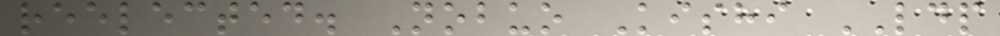reelected. Nobuo Kishi LDP
